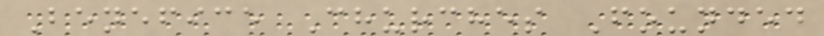Benefice Churches Founded
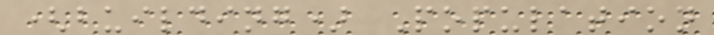(building) Population
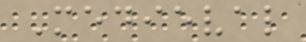Medieval
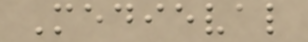Medieval
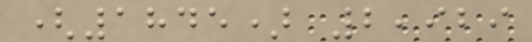(1845) 2,929
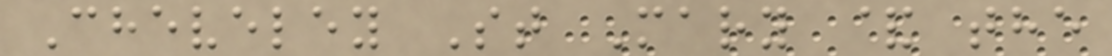Cheveley St Mary & the
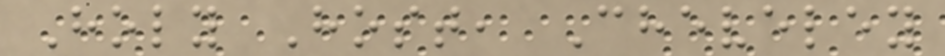Holy Host, Cheveley
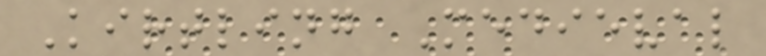Kirtling Medieval
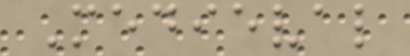Medieval
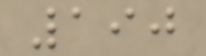190
